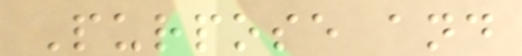Purpose and
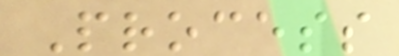Process
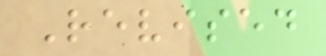Revised
